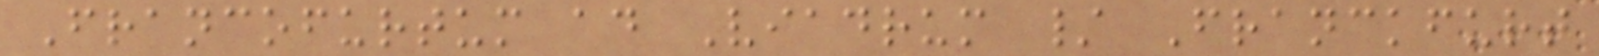Francofurtum ad Viadrum / Franckfurt
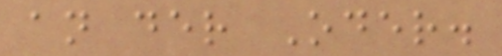an der Oder.
